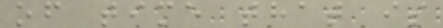of time that is
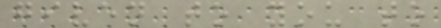given to you to
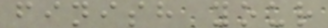finish your
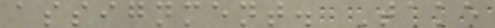assignment. Take
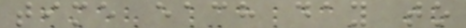time each day to
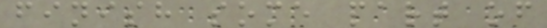finish some part of
